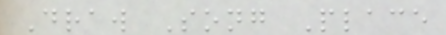Draw Song Place
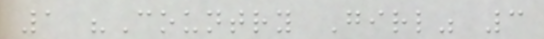1 "Country Girl" 3
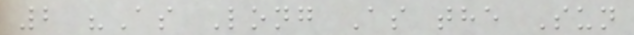2 "As Long As the Sun
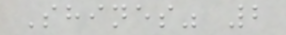Shines" 2
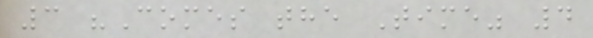3 "Comes the Time" 4
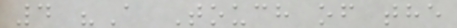4 "A Touch of the
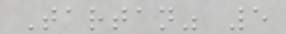Tartan" 5
